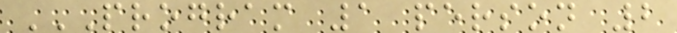PROGRAM 1 PERSON 2
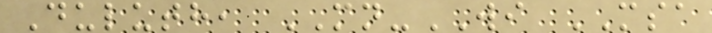Duluth, MN-WI MSA
